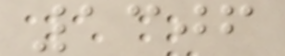1306
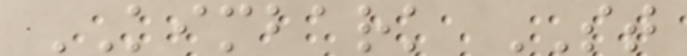KIMBARK ST
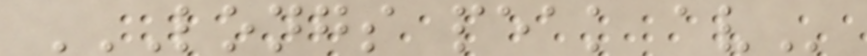LONGS PEAK AV
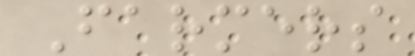Farmers
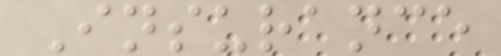Insurance
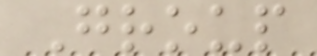Group
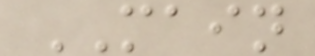MAIN
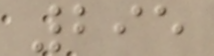295
